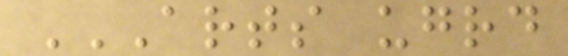ARTS UGRD
